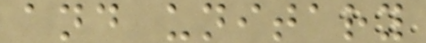and unitary
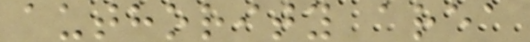authority area
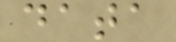data
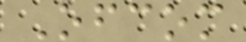Ofcom
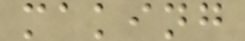making
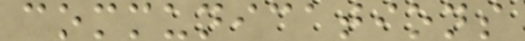communications
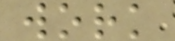work
